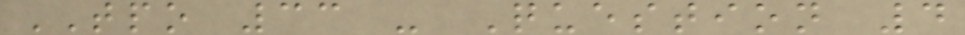TPO 33 - Question 4
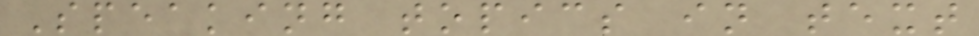Speaking topics in text
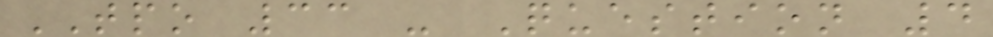TPO 33 - Question 4
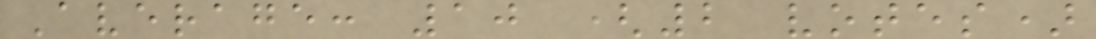Average: 10 (2 votes)
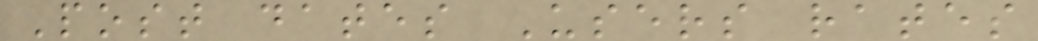Post dates Users rates
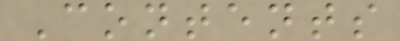Contents
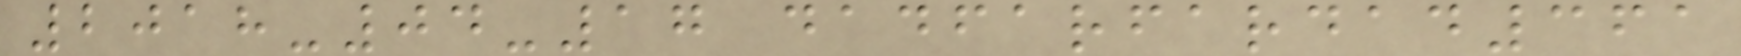2018-04-17 dadfarfardad361
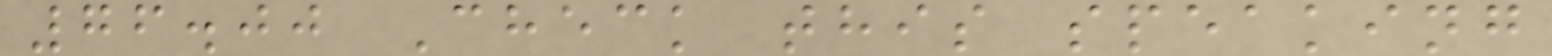76.00 Check this speaking
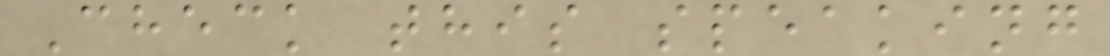Check this speaking
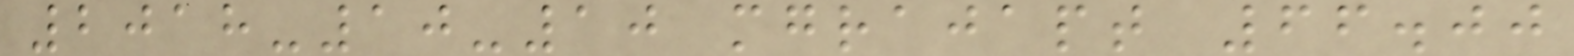2018-10-10 mgrajapt 66.00
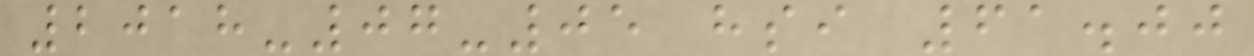2018-07-05 hsi 61.00
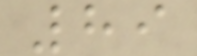89
